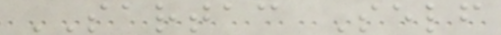SARTAC Self
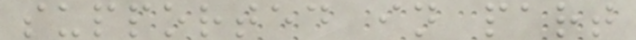supported in part
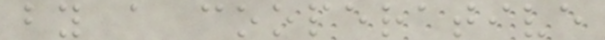by a cooperative
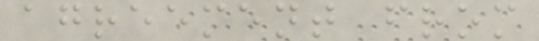agreement from
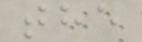the
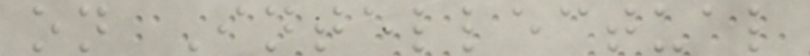on Intellectual
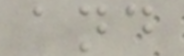and
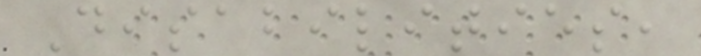Disabilities,
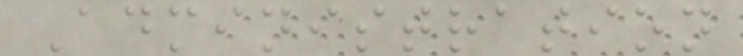Administration
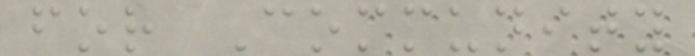for Community
